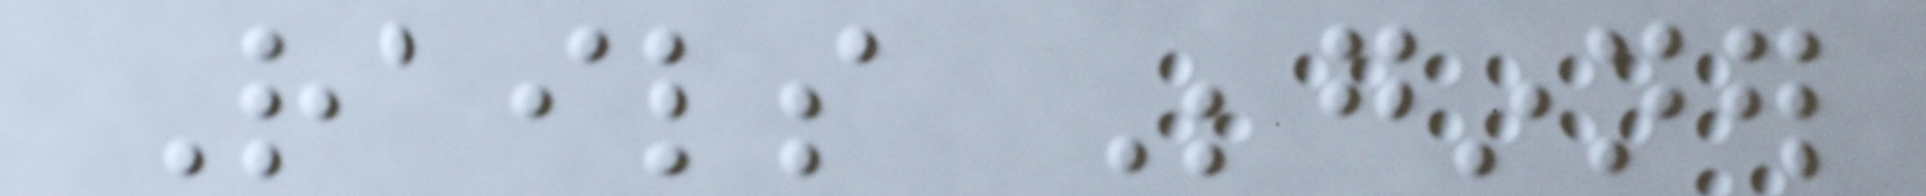Rails Beginner
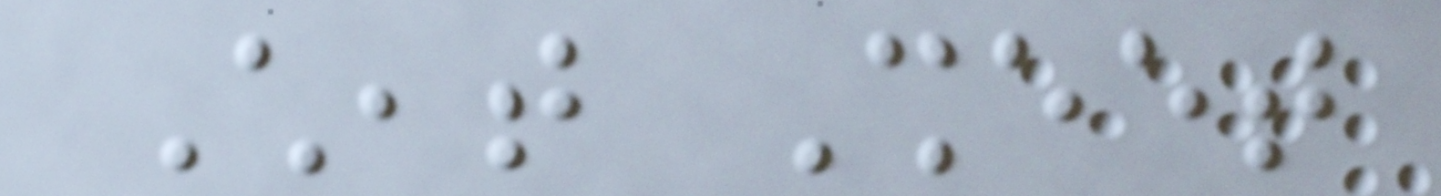Cheat Sheet
